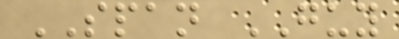SPAN GUY
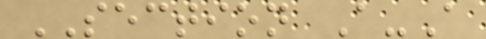SECTION A-A
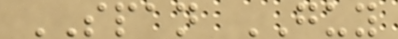SPAN GUY
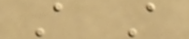A A
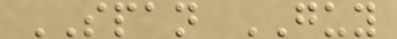SPAN GUY
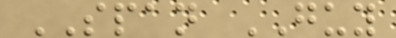SPAN GUY
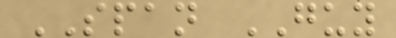SPAN GUY
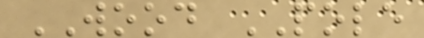WOOD POLE
